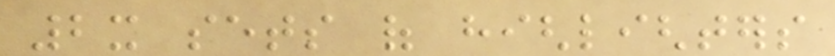2x sets of highlighters
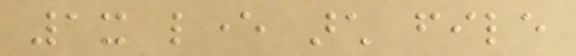1x lever arch file
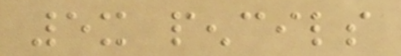5x pencils
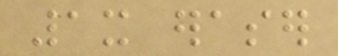1x eraser
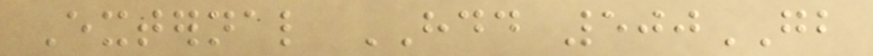External HDD 500GB
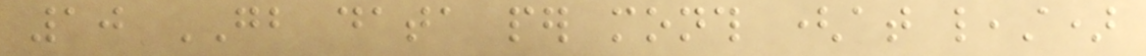10 GB data per month (at least)
